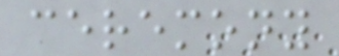ceremony
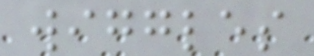wiggles
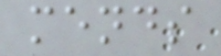mends
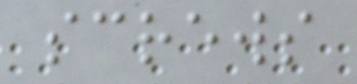screws
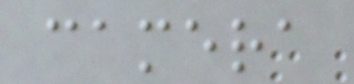camera
